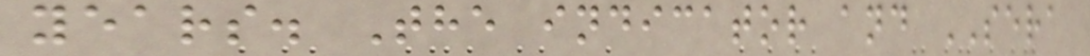years. The indicator and SERA
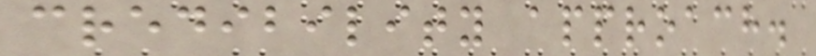credibility approach.
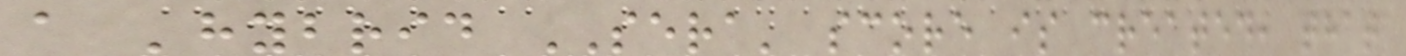a 'hybrid SERA' score is created, that
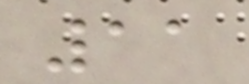11
